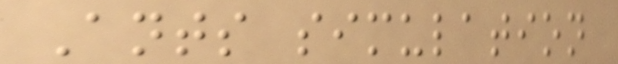Ants simulation
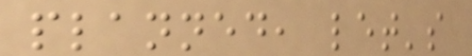planned, let's
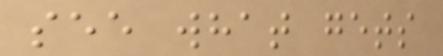see what gets
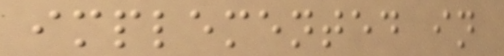implemented in
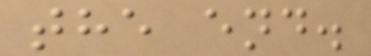the end.
